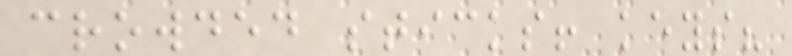crowded sticks! keys?
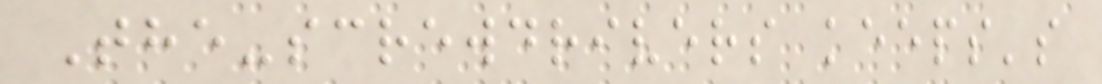The-screwdrivers keeps's
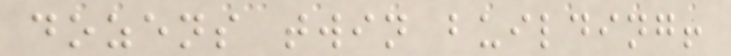dozens twin building!
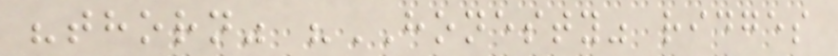"thorn" "HONESTY" ridges
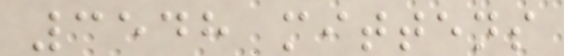3548 mittens
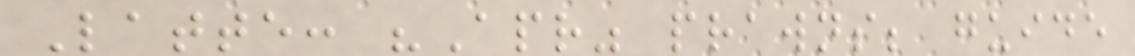Latte: "Apr" prawns; guide
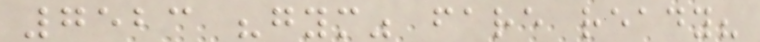7523 "gym" fare ready?
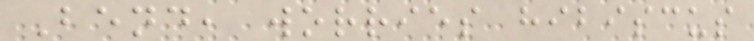Bend, worries hibiscus
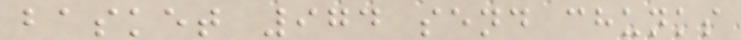basket 974 send chunks
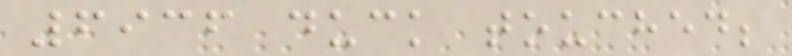6936 duck touched;
